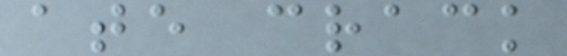ate crack
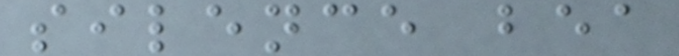silence bea
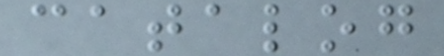catalog
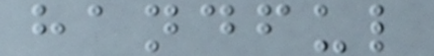handful
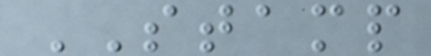STAMP
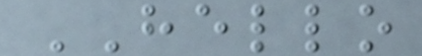HELLO
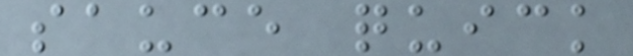sauce quick
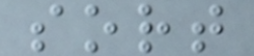sort
